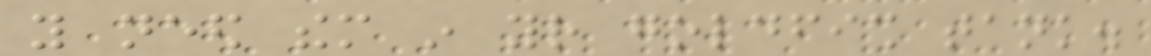you need them in your goldfish tank.
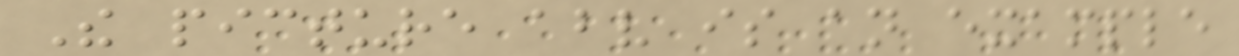The picture above is an example
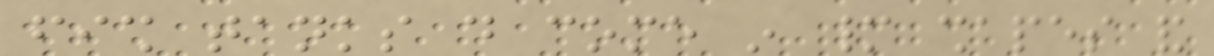fish tanks do come in many shapes and
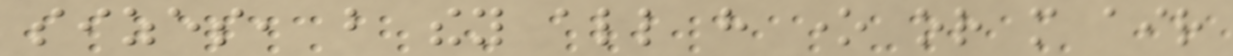sizes, but they all have one or more air
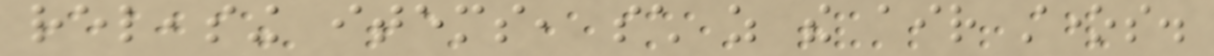releasing items, such as the air stones.
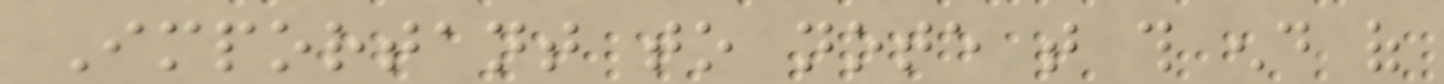Important to note that this end of
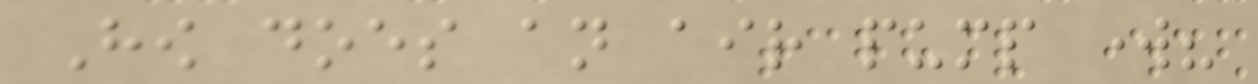How does an air pump work?
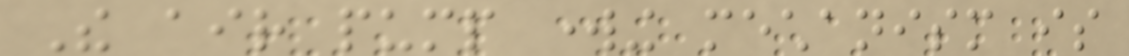The air pump working mechanism is
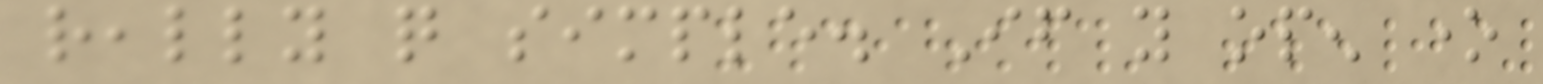really quite simple. If you open one
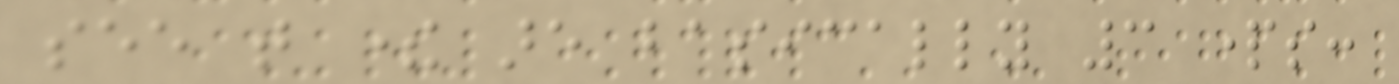see that there are basically 3 parts:
